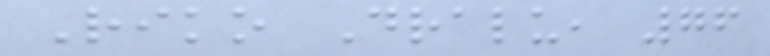Riko Dralu, 76
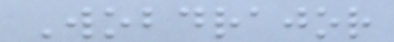Wobdrajor
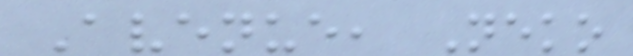Avenue, Neko
